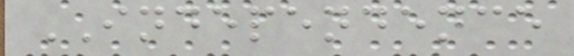INDEPENDENCE
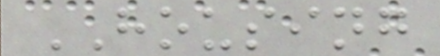HOUSING
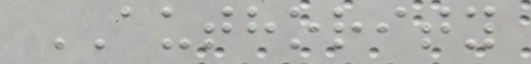AUTHORITY
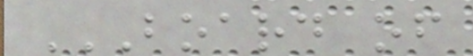BOARD OF
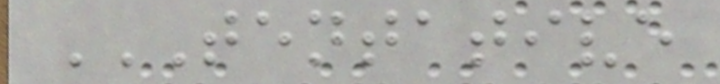TENTATIVE
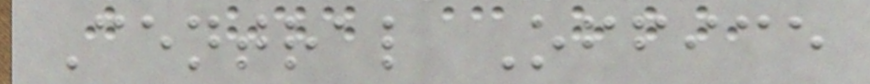Central Office
